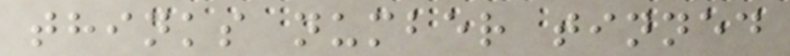thinks number tinned
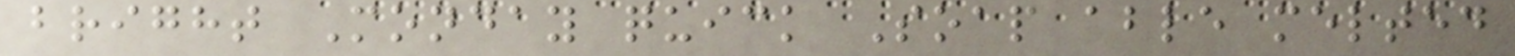bright Monday quick Soap able melted
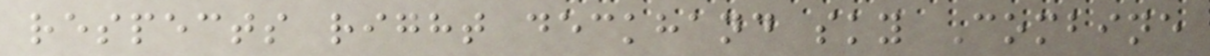respects right deckhand sky Combine
